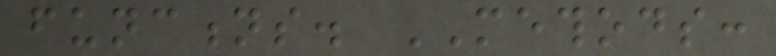functions. METHODS:
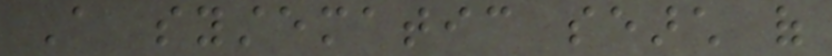A systematic search of
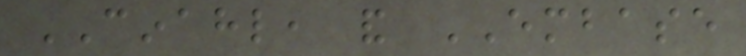CINAHL, and EMBASE
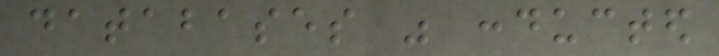databases was conducted
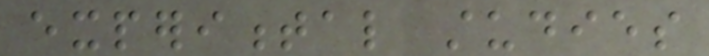experimental studies
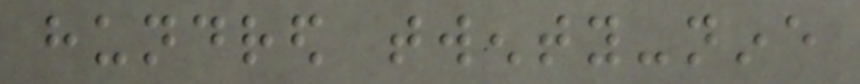hundred twenty-nine
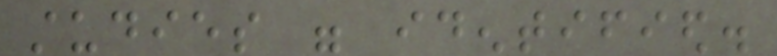studies were identified.
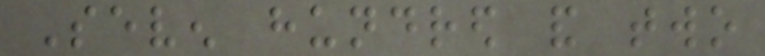Seven hundred and two
